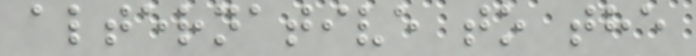alternative to the
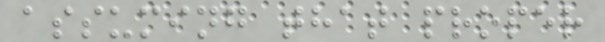assuming that proper
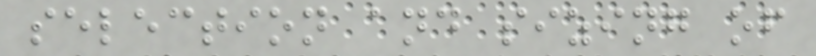selection and sizing of
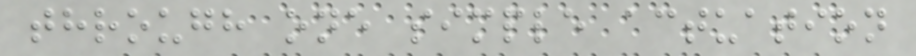through one simple actuation
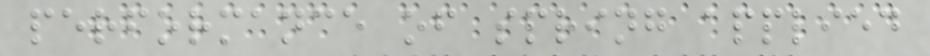performance of spring applied
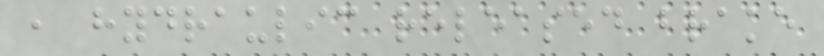, hydraulic released brake
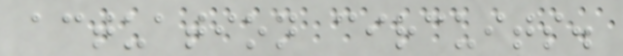actuation circuits.
